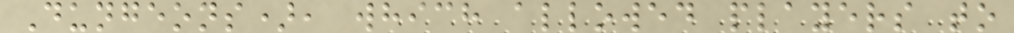Dungeons), which allowed players to
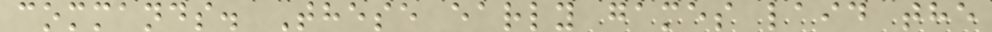commands. These early games laid the
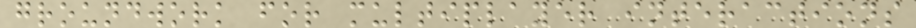groundwork for multiplayer interactions
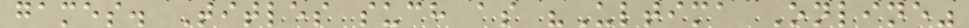games. Titles such as "Ultima Online"
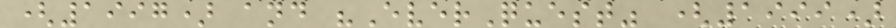(1997) and "EverQuest" (1999)
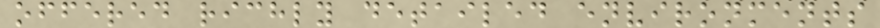offered richly detailed environments
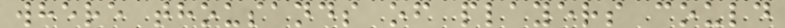where thousands of players could
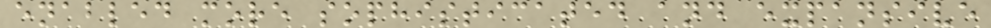enabled more sophisticated and expansive
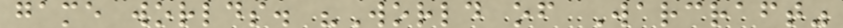game worlds. "World of Warcraft"
